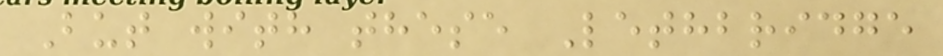But with these Lethbridge
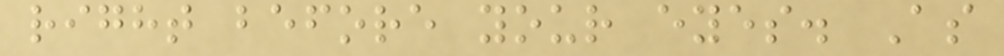right before your eyes. As
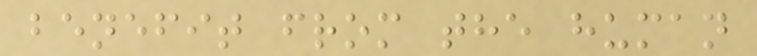benefit from the human
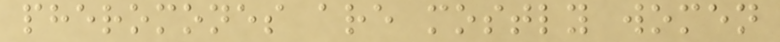pheromones are mostly women
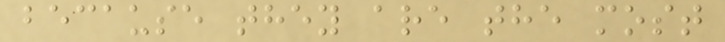because they are the most
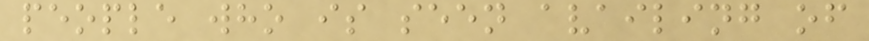people who is seen availing of
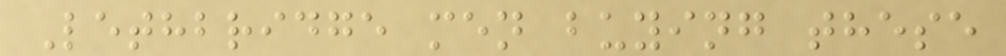Lethbridge men buying these
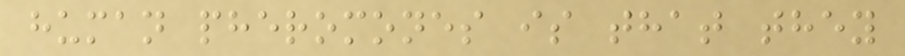human pheromones is that they
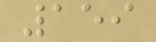159
